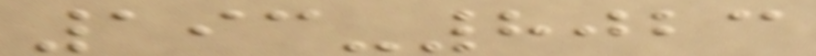193-8023
